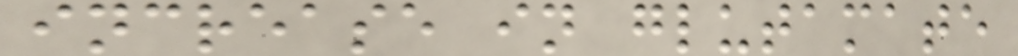increase in glutamate
